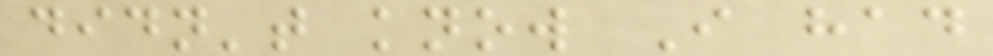didn't know I had
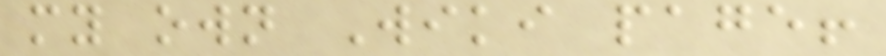my own Wiki page!
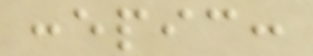:epic:
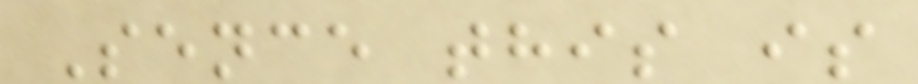Sence this is
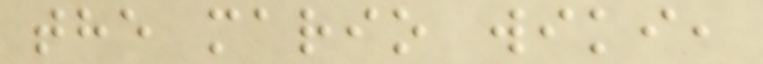the mario wiki,
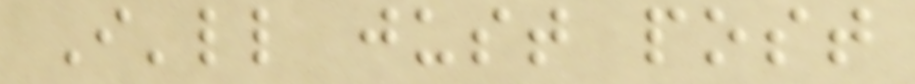I'll just post
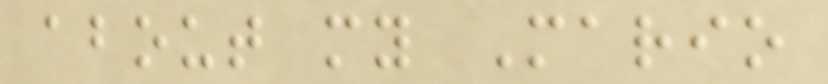about my Mario
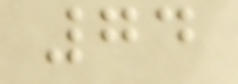74
